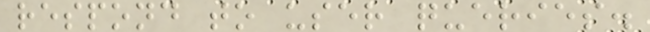respond to user queries.
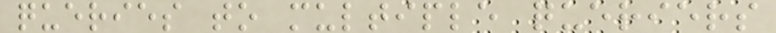queries to multiple queriers
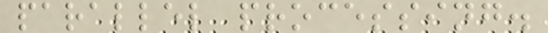parallel processing.
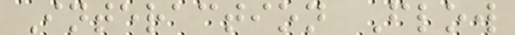Interaction Flow
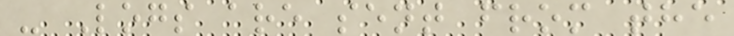- Logs are sent from the
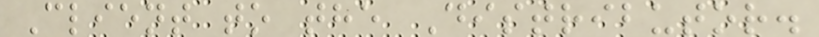Client to the Distributor.
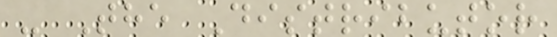- The Distributor
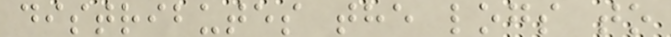distributes the logs to
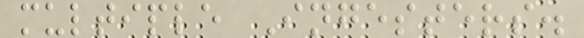multiple Ingesters.
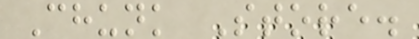Chunk Store.
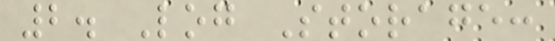2. Log Storage:
